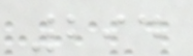294
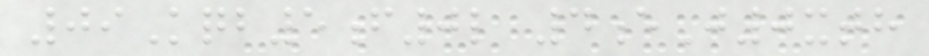09Kqb5f0l 4eJ0xth
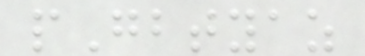pGbtyaz
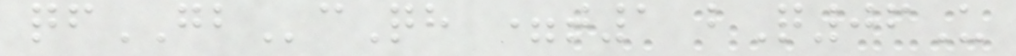qfGBcQh =t1 bQ06U
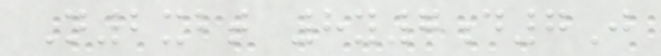N2xbt 8y7d7J
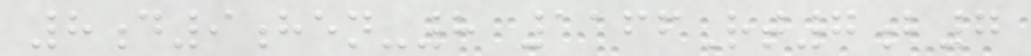8d9hen-8 1166Rt7b7
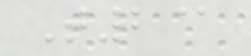T2@
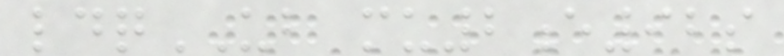ldqUB mu2e92s
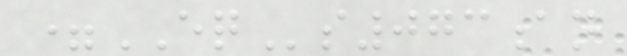=EQs073an
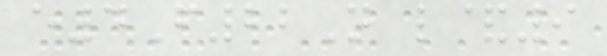e4F22N l&9
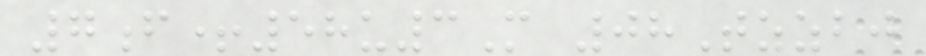7f+58u3M 08Tzzbj
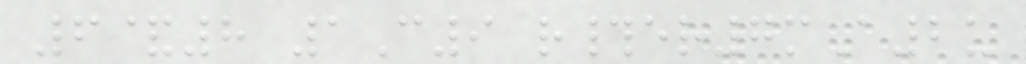6&8 1C9 r#er7mA2u
